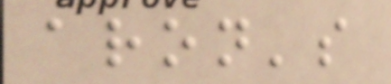aron's
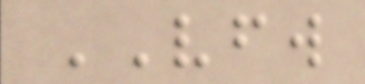VFW
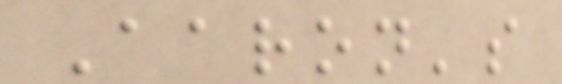Aaron's
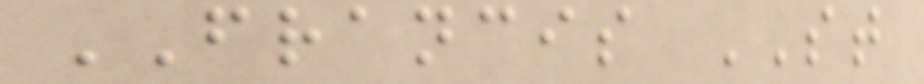FRANCIS ST
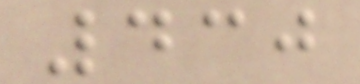430
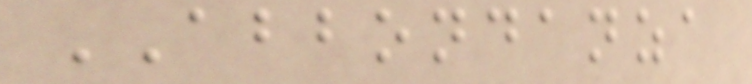ABBONDANZA
